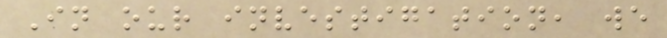In our investigation, we
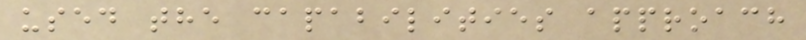used the capabilities approach
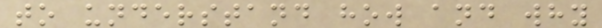to understand how and why
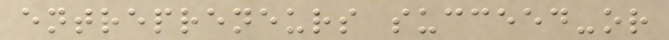entrepreneurs succeed-or
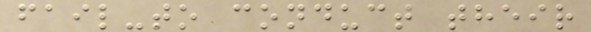fail-to conduct their
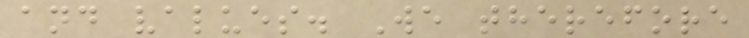and values. We therefore
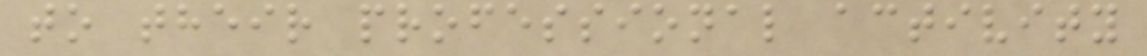to their professional activity
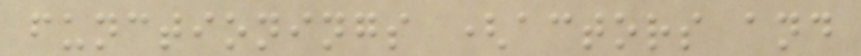functionings (actors and
